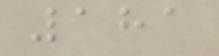181
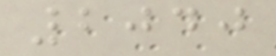2040
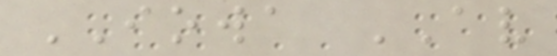IOWA AV
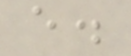e.
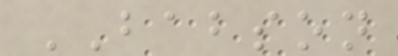BABSON
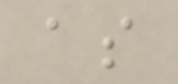as
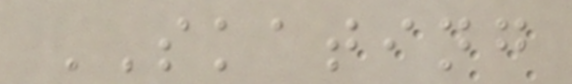SKATING
